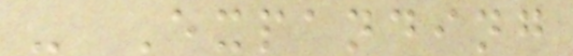- Expanding
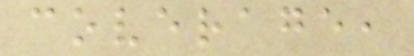coverage,
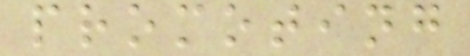promoting
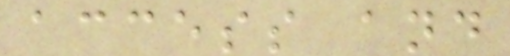access and
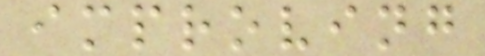improving
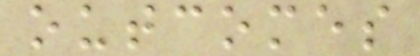outcomes
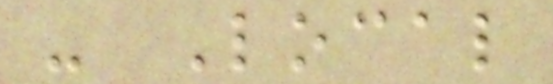- Local
